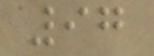97
